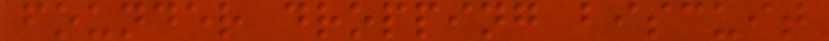founder dropping biscuit
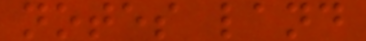notes land
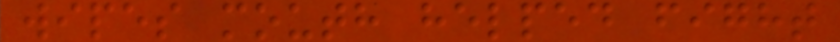wipes mouth helped fight
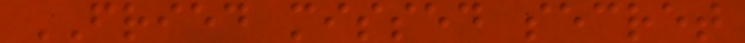FRIED missed secret
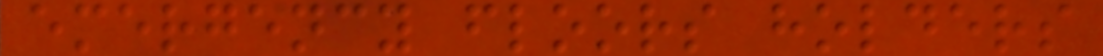emergency floors holders
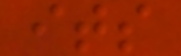its
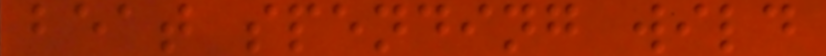beat spending wild
